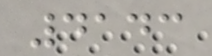4143
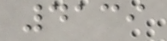4139
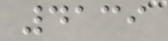4139
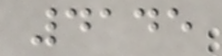4145
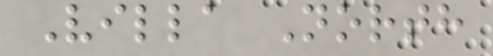Villa North
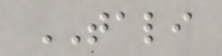TALI
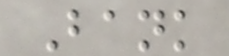Bank
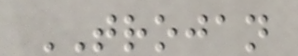TROJAN
